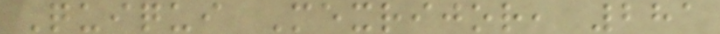Quiqui Mexrijor, 281
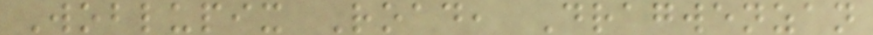Woblupix Road, Dragwenzan
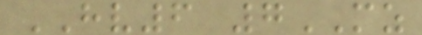HV6 7MZ
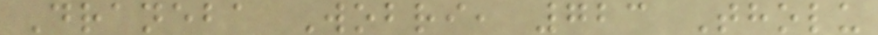Draneba Wobri, 723 Tholu
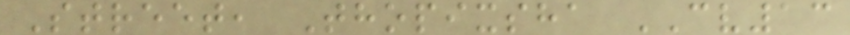Street, Thopixsha CV13
